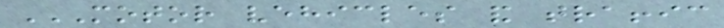MOTOR VEHICLES AND TRAFFIC
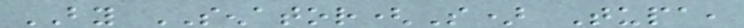BY SENATOR(S) Tupa,
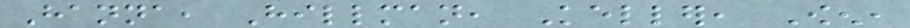Hanna, Hillman, Keller, Owen,
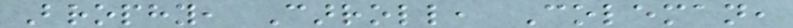Brophy, Carroll, Coleman,
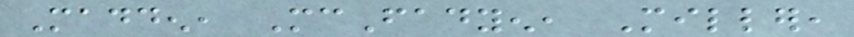Madden, McFadyen, Miller,
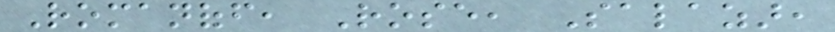Romanoff, Rose, Salazar,
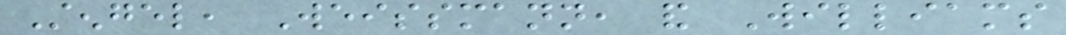Stengel, Weissmann, and Williams
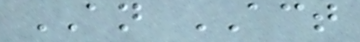AN ACT
